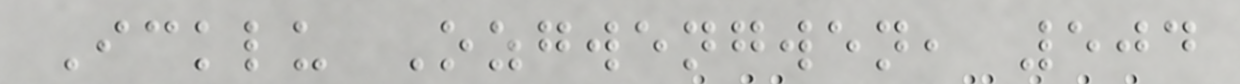Icklu Ozgwengwen, 504
